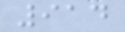914
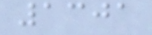1301
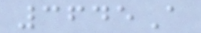3645A
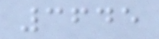3645
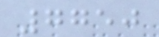7750
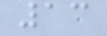13
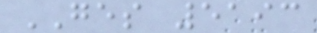GES 5193
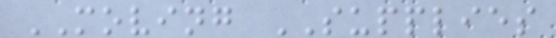MOVING SUPPLIES
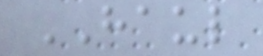HAUL
